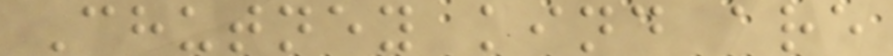Chutney kind are
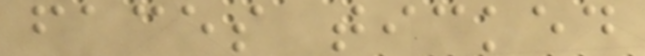faces ticked
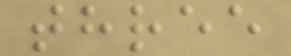three
